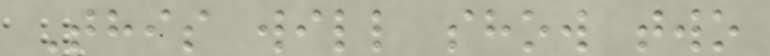This will show two
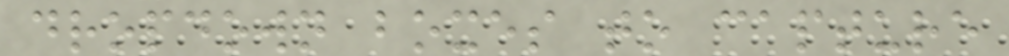dropdown boxes to capture
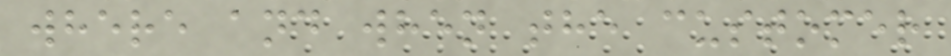where and when the customer
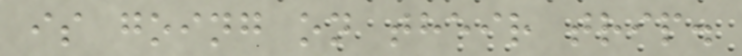is going on their trip.
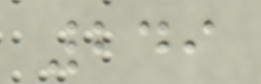249
